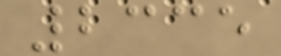2335
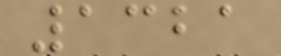1321
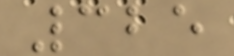325
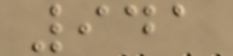941
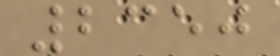2350
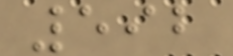592
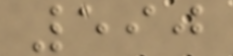590
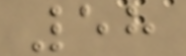58
